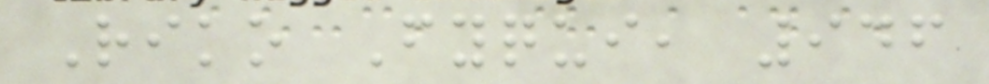Riko Fyqui, 946
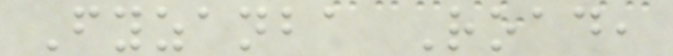Fyzanba Road,
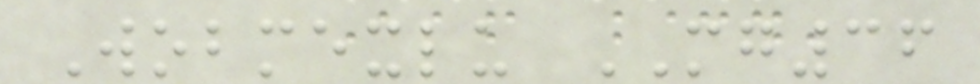Wobmexlu MG36
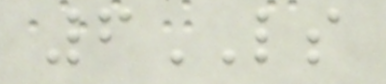6LS
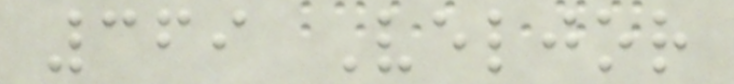369 Veljor
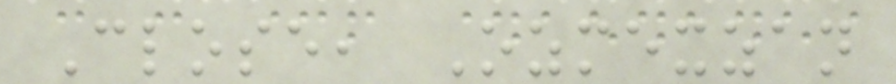Close, Ozmexzan
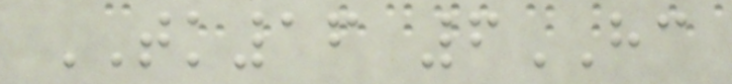TK16 6HC
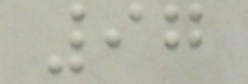97
